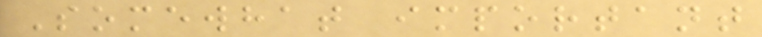Somewhat important
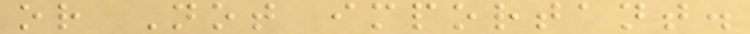or Not important.
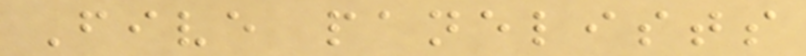Five panelists
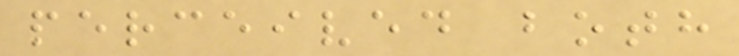perceived both
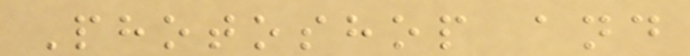Photoshop and
